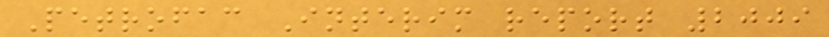Petrofac Interim report 2009
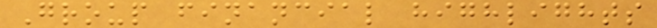Group financial highlights
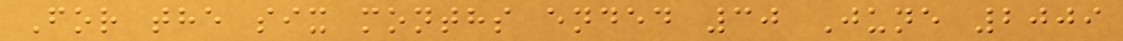For the six months ended 30 June 2009
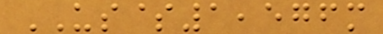US$1,576m
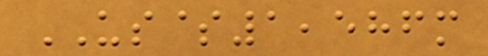US$1,586m
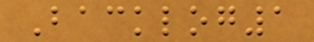Backlog1
